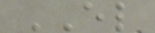EL
